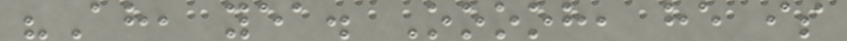"Ah, yea. Ooooh, he is
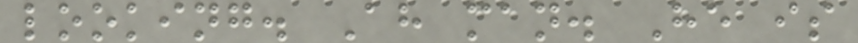looking. Ah man. He is
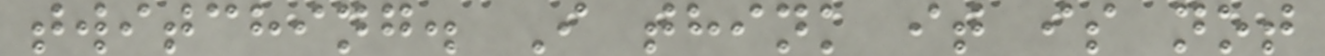twitching. I think it is not
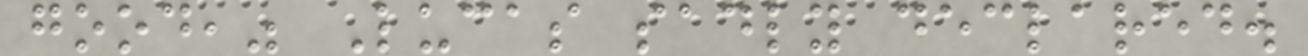good," Lucas sadly declared.
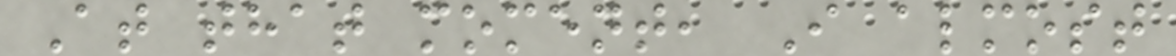At that moment, I almost
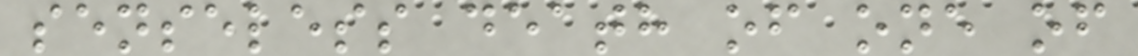senseless death of one of
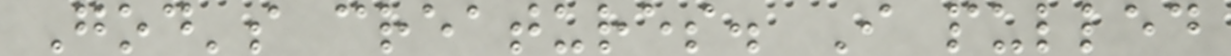God's creatures. I pulled
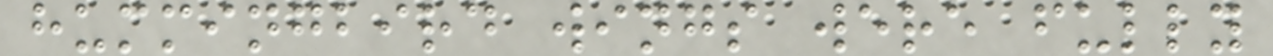hummingbird wings were fully
